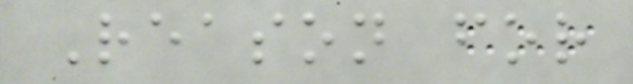Reason for
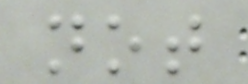not
